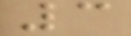3
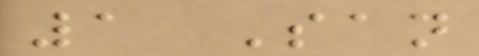1 San
